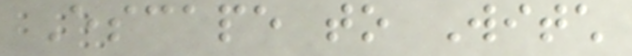Escape to Witch
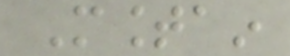Mountain
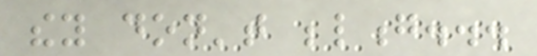they don't belong...
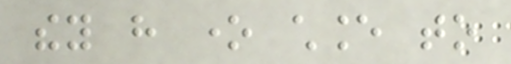they have one chance to
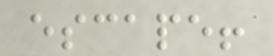escape!
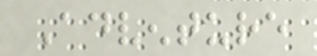Adventure
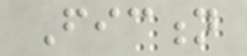Fiction
